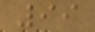99
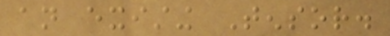an existing Tensor.
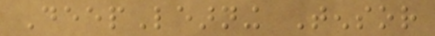DeepLearning Tensor
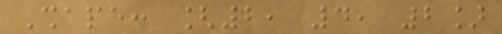Shape: [2, 4, 2]
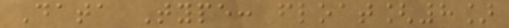Data Type: float[8]
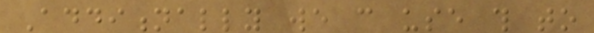Additionally we can use this to
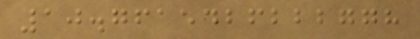10.7615426222778
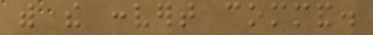with the convert command.
